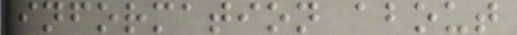information about
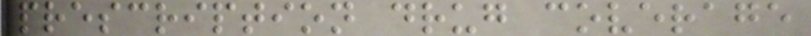prescription drug coverage
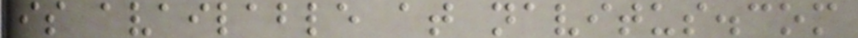is available at navitus.com
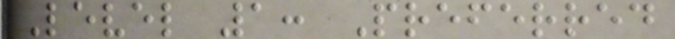Level 1: Preferred
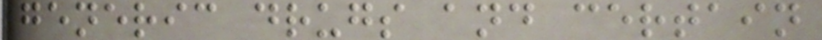generic drugs and certain
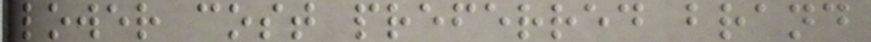lower cost preferred brand
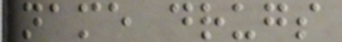name drugs
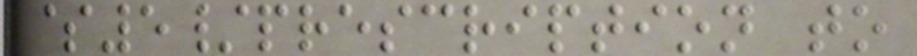$5/prescription to
